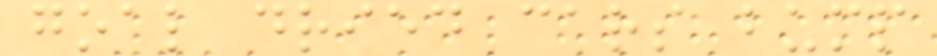goal dried cars bump
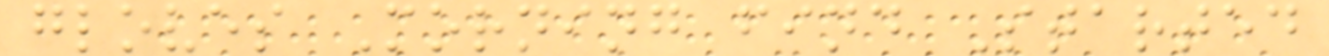gloves Morning find Started
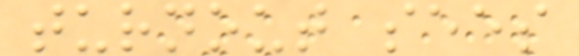turnout sees
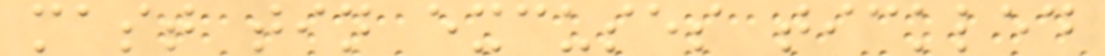mast tin excuses tickled
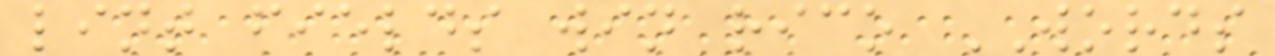lint fields win rico WORDS
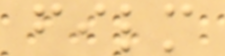film
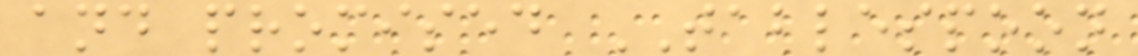and promised TABLESPOON
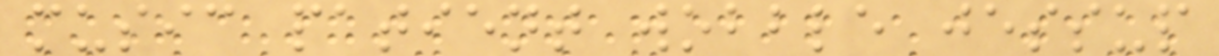music patient wobble jessup
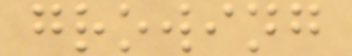growing
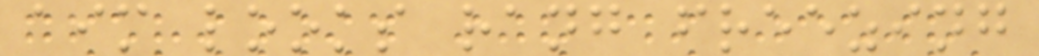aim looks rang freezing
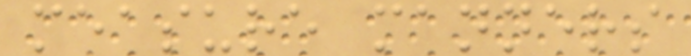measure manners
